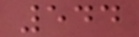544
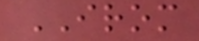IROM
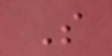S
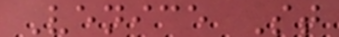Venice St
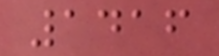1416
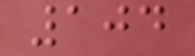104
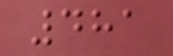481
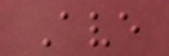Ave
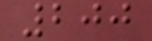200
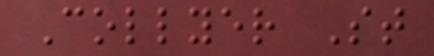Collyer St
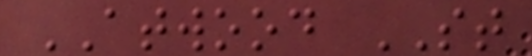ATWOOD ST
